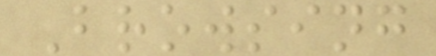Browsing
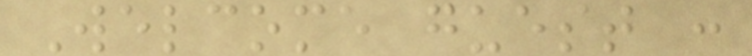Welcome guest :
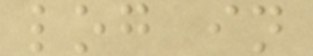log in
